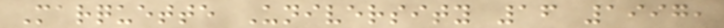Marquette University 16 1997,
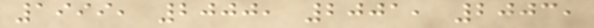1999, 2000, 2001, 2003,
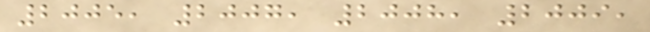2005, 2007, 2008, 2009,
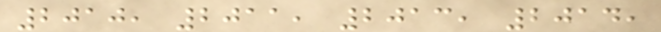2010, 2011, 2013, 2014,
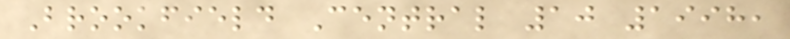Brookfield Central 10 1998,
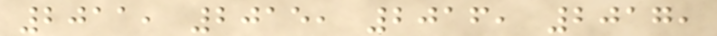2011, 2015, 2016, 2017,
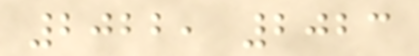2022, 2023
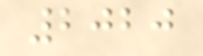2020
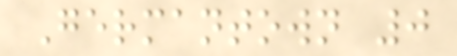Germantown 0
